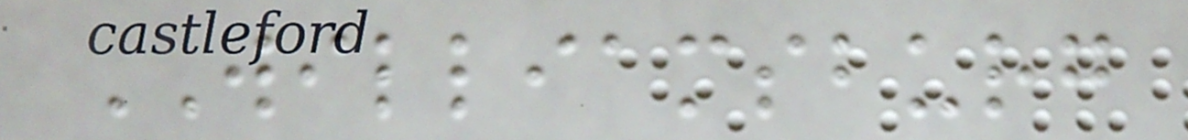WILLIAMSBURG
